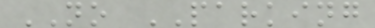NO PARKING
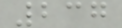237
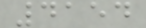4154
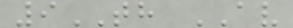9TH AV
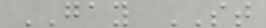GAY ST
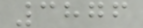3876
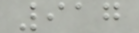917
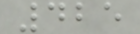425
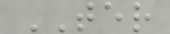TER
